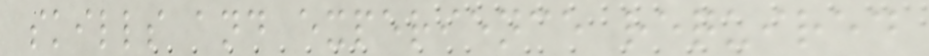skills and experience required
